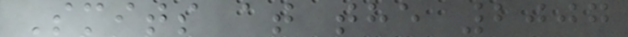Smits at the 2007
